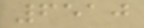6510
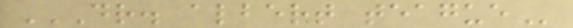DR. ALBERT TEAGUE
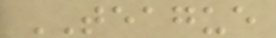TEAGUE
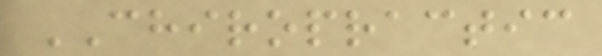CHIROPRACTIC
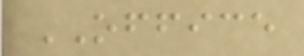OFFICE
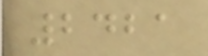2421
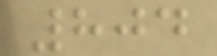804
